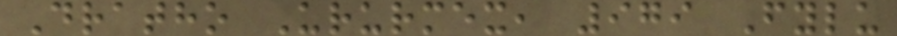Dratho Ururmex, 979 Fylu
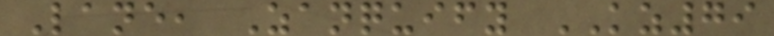Lane, Zanquify KZ79
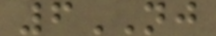6NJ
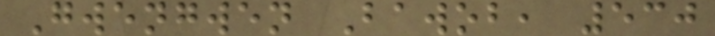Gwengwen Bawob, 530
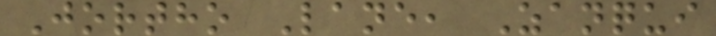Jortho Lane, Zanqui
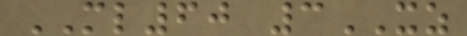ML60 3XZ
